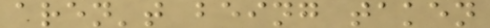aren't being taken
